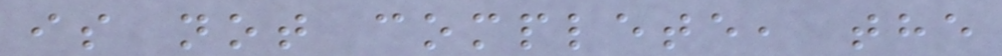is not complete, the
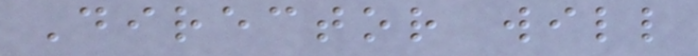Director will
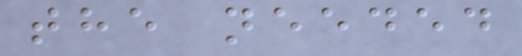the needed
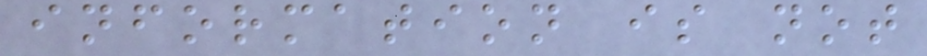information is not
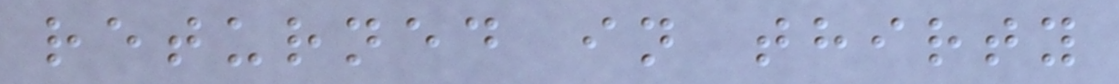returned in thirty
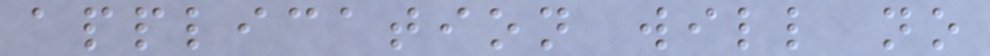application will no
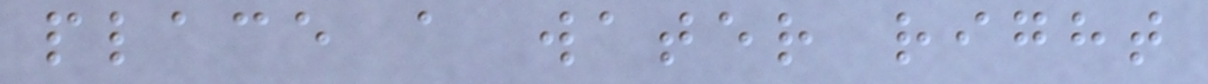place a water right
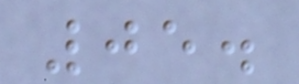05.
